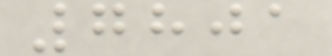7801
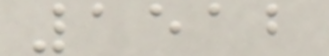1512
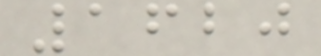1620
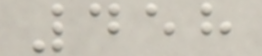458
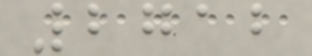2712
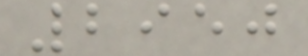2950
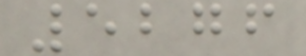5276
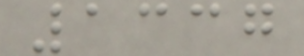1337
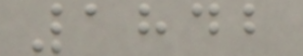1842
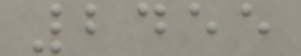2455
